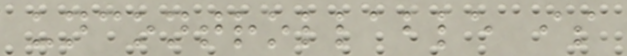uncontrollable is
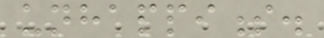unhappiness.
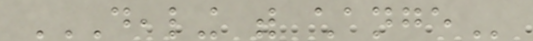DEALING WITH CHANGE
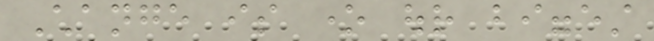Change is one our biggest
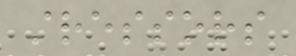stressors
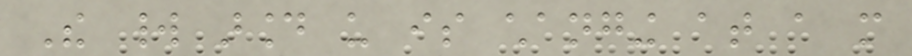The world around us is changing at a more
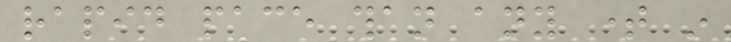rapid pace than any time in
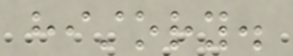history.
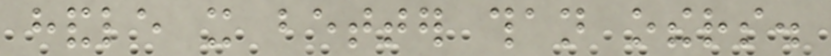handle it better than others.
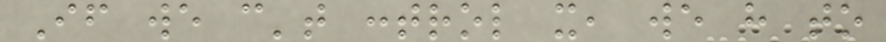If we can't control it, we have to
